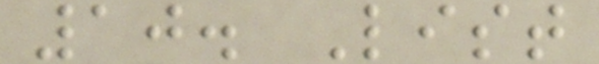10. List
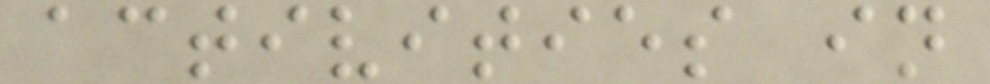activities in
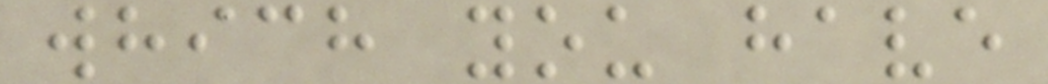which you have
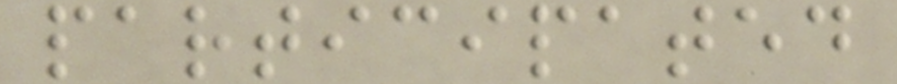participated
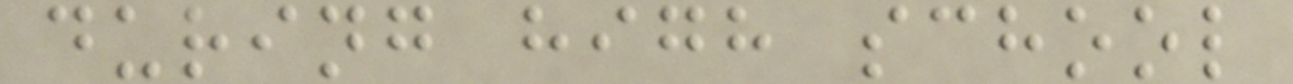during high school
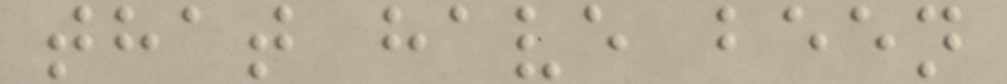that have been
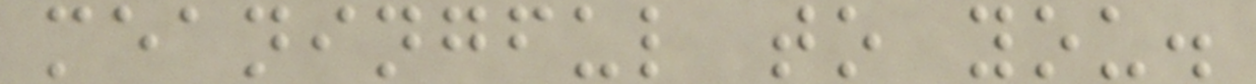meaningful to you.
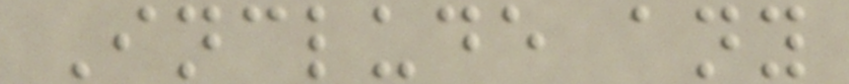Include any
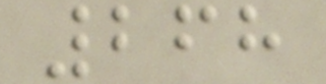268
